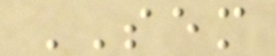SEM
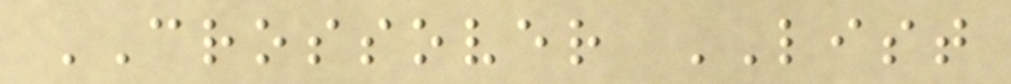CROSSOVER LIST
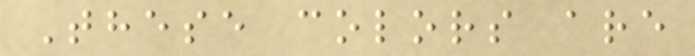These colors are
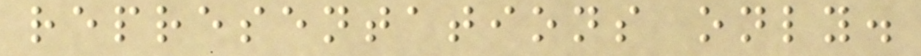representations only.
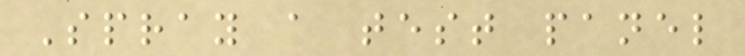Spray a test panel
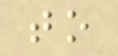to
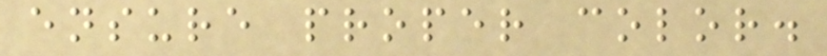ensure proper color.
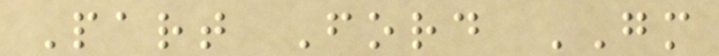Part Ford GM
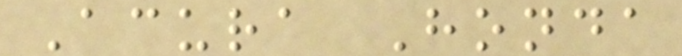Acura Honda
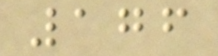176
